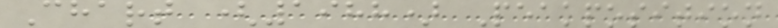Chart (1988) Peakposition
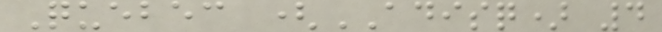Quebec (ADISQ) 4
